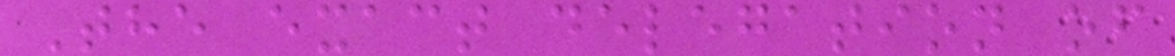The exact delegation of
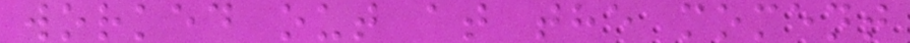worked out at the moment
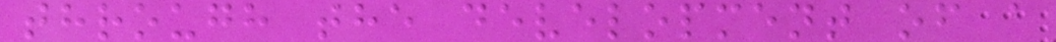through the development of a
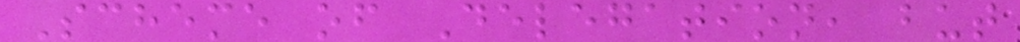Scheme of Delegation, but
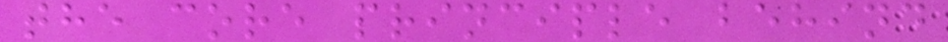the core principle behind
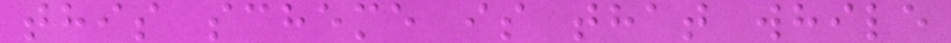this scheme is that while
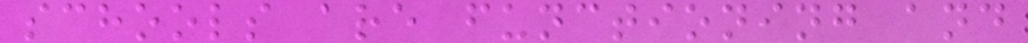schools are functioning and
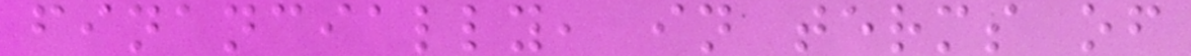financially, in terms of
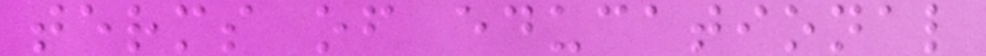terms of educational
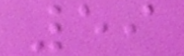59
